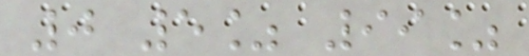0 5% 99%
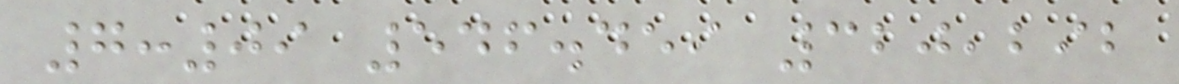7:09 546.459 320,292
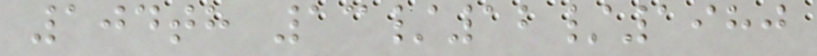104th 13/12/1980
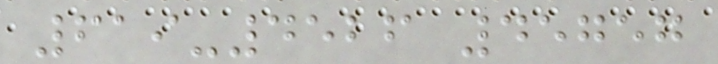619-4526 45757
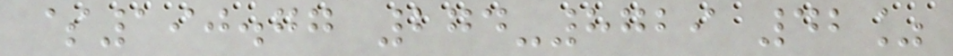$190.77 274-8729 42%
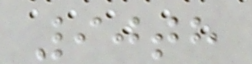90th
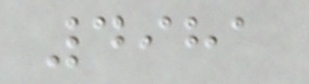4981
